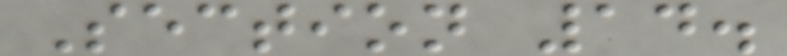Section 14.
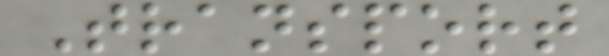Transport
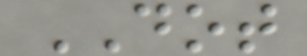DOT
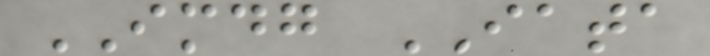IMDG IATA
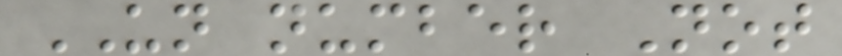UN number Not
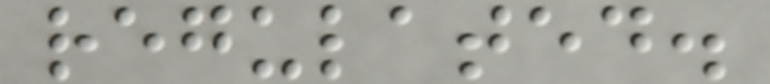regulated.
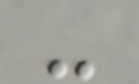-
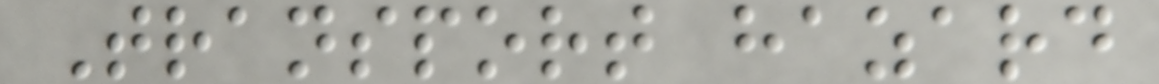Transport hazard
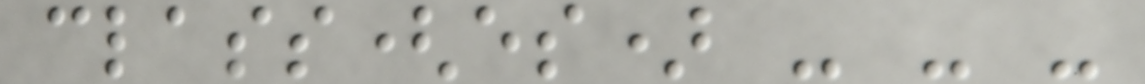class(es) - - -
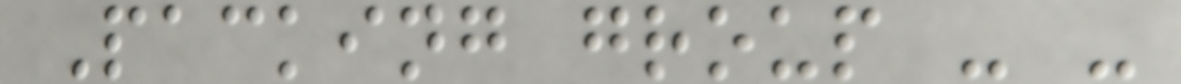Packing group - -
